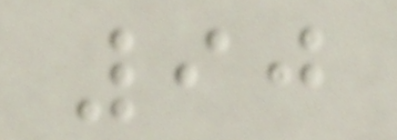90
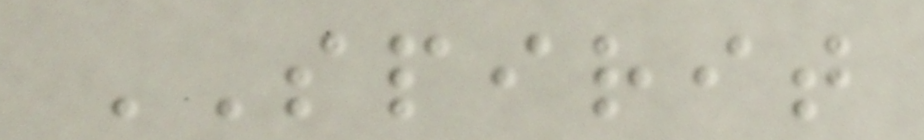SPIRIT
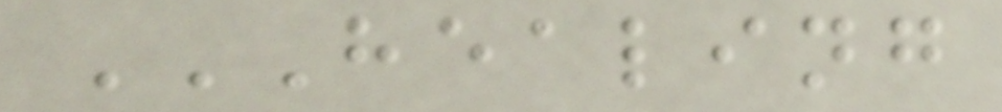HEALING
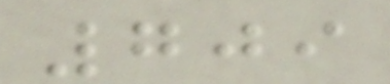709
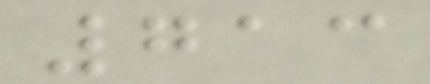713
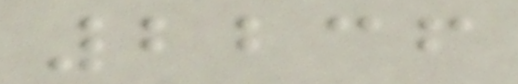2236
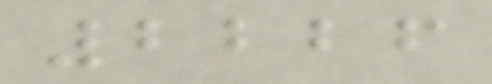2226
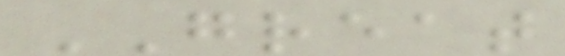GREAT
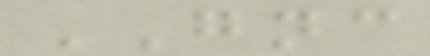GNC
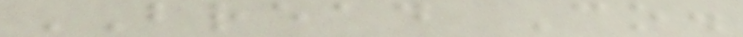BREAD Co.
